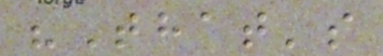"That's
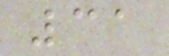31
